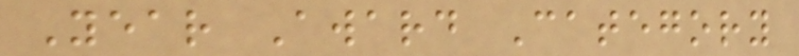Year Award Category
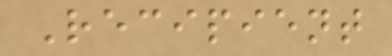Recipient
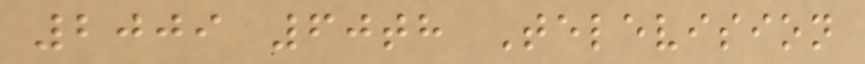2009 60th Television
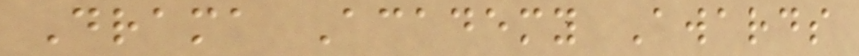Drama Academy Awards
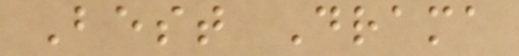Best Drama
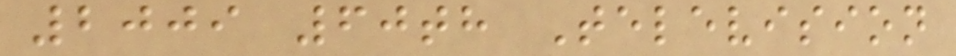2009 60th Television
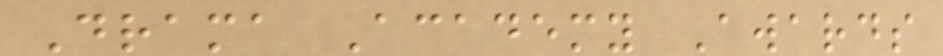Drama Academy Awards
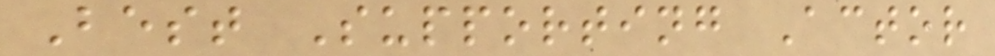Best Supporting Actor
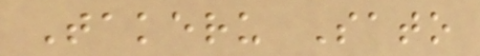Takeru Sato
